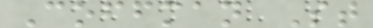Coffman St
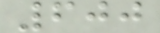600
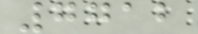7712
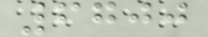6700
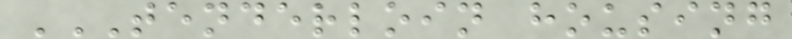TENDERLOIN HOUSING
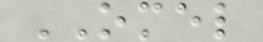OMEL
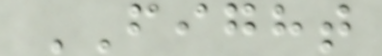FIGHT
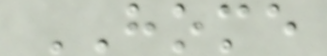HOME
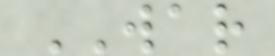WAR
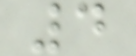4
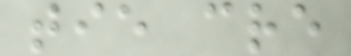tie cre
